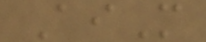AiM
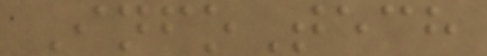InfoTech
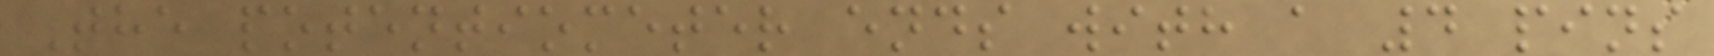The potentiometer ends with a 4 pins
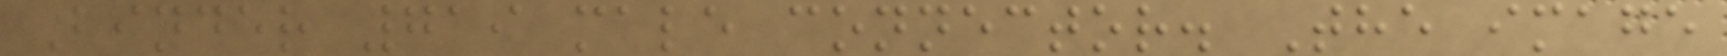Binder 719 male connector. The image
